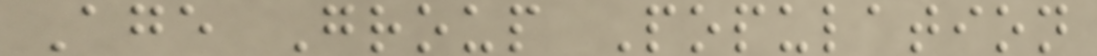Age Group Population
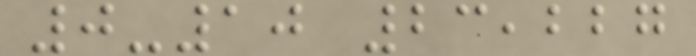0-10 23,227
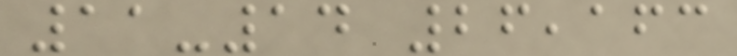11-14 26,163
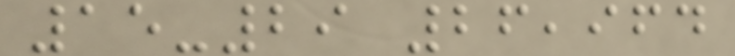15-29 26,964
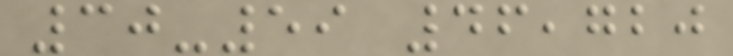30-59 46,720
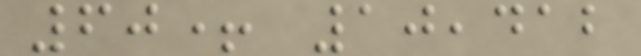60+ 10,412
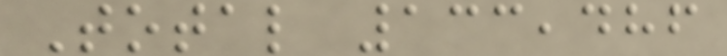Total 133,486
